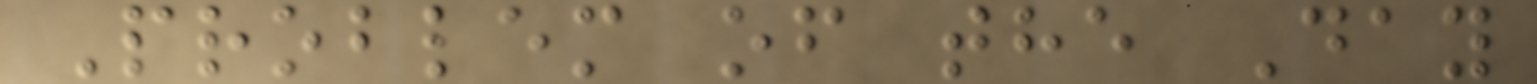Problem of the Day
